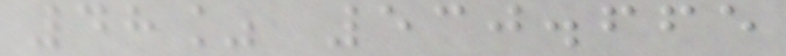48% 530.665
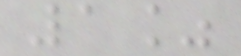1%
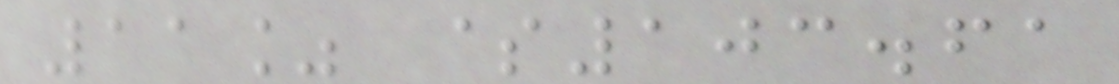11% $103.61
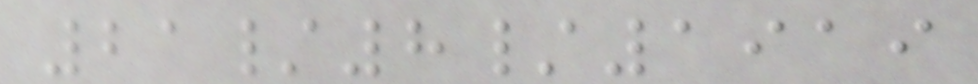21/8/1919
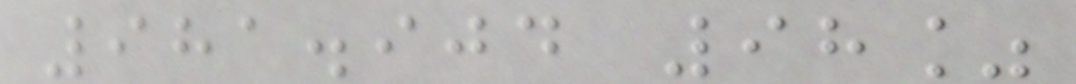981.904 98%
